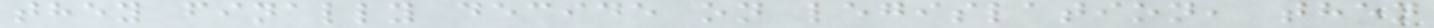they finally decide on legislation, then
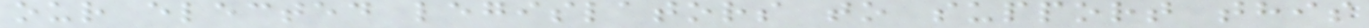our elected legislators to support this
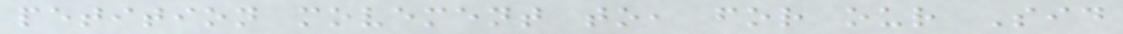petition movement to, for our Sid
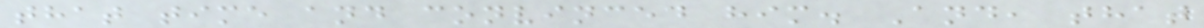that time and convinced him. And, that
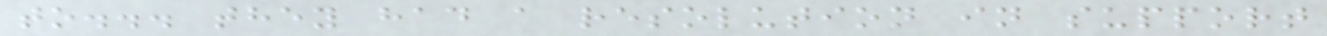to... they had a resolution in support
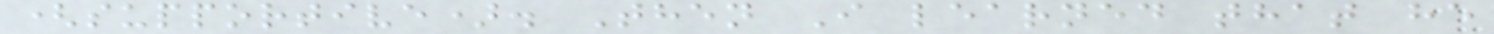(supportive). Then I learned that he
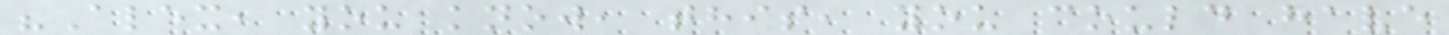"Alex, you know, this, you could have
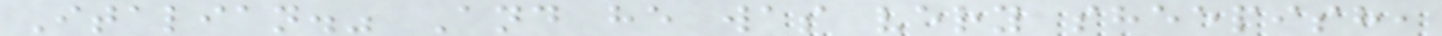Italian." And he was very sheepish,
